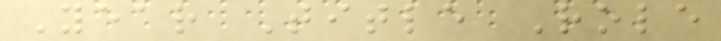Year Title Role
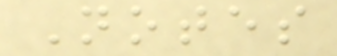Notes
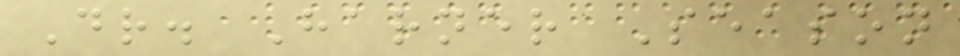Dr. Harner Season
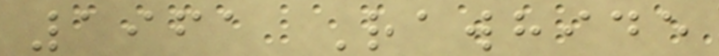1961 Rawhide
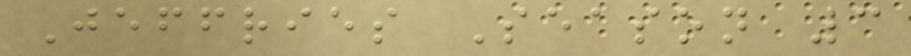Jeffries Season 3
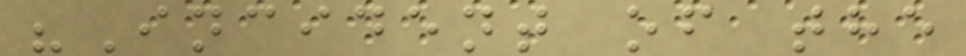"Incident of the
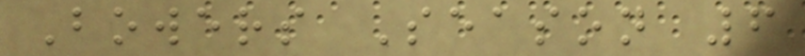Bowers Season 6
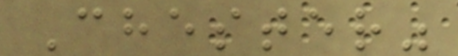Chester"
